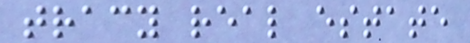tracy real estate
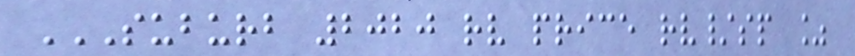SUBURB 2020 RV PRICE RV/SP %
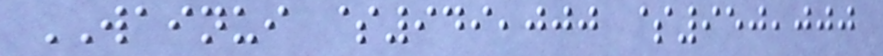WAINUI $949,000 $950,000
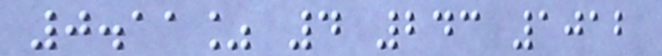0.11% 4 243 1012
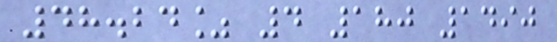48.24% 4 180 1490
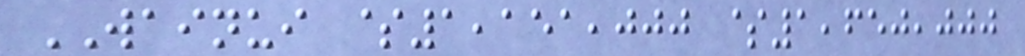WAINUI $1,151,000 $1,650,000
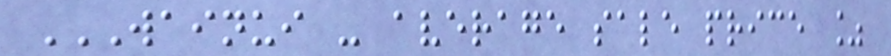WAINUI - AVERAGE SALE PRICE %
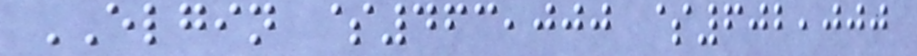ELGIN $463,000 $602,000
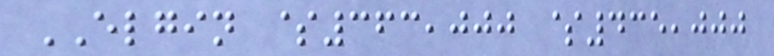ELGIN $363,000 $435,000
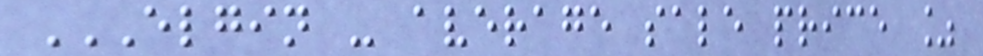ELGIN - AVERAGE SALE PRICE %
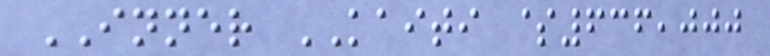INNER KAITI $636,000
